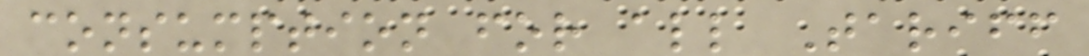consumption for all Tariff
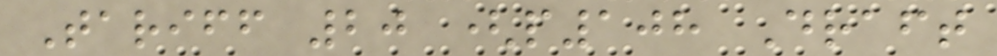Tariff 20 (p108 Draft
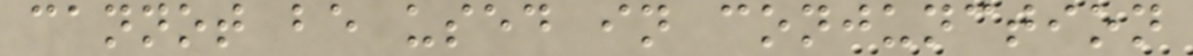cannot be used in conjunction
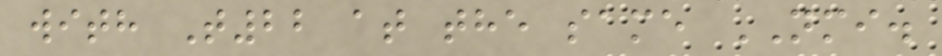with T22 at the same NMI.
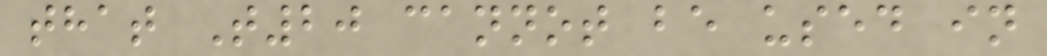that T20 cannot be used in
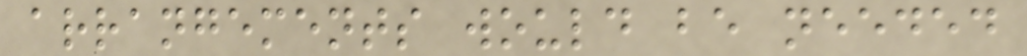arrangements would be needed
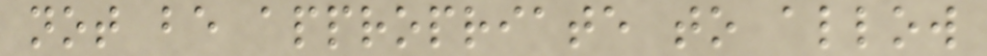not be appropriate to allow
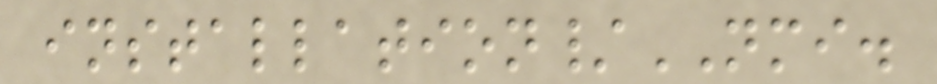installation/NMI.
